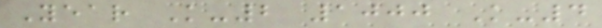Year K-2 1000 K-4
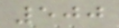500
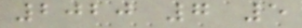2020 7 5
